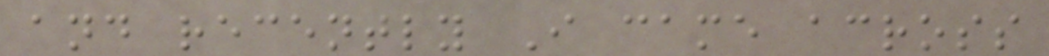and recently I came across
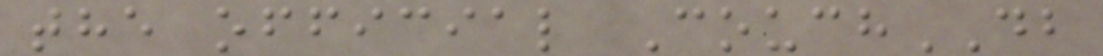the official CouchDB
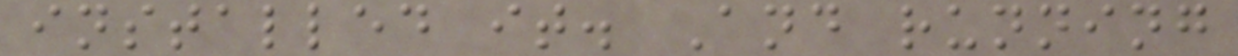installed it. And running
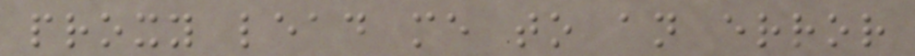proxy lead me to an error
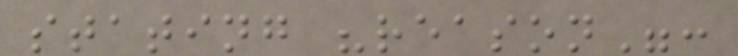stating "reason":
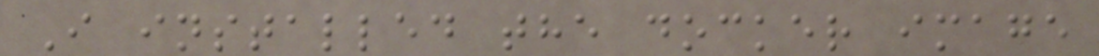I installed the docker image
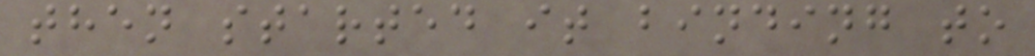then started it binding to
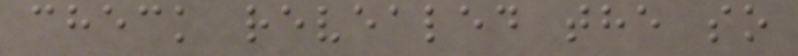check revealed the so
